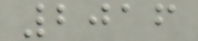2016
